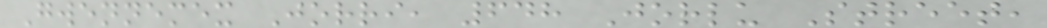Gwennemex Jorri, 648 Jorlu Street,
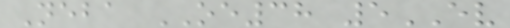Neba OE38 5EV
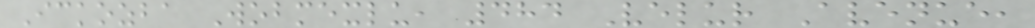Ickozba Wobmexlu, 484 Velur Avenue,
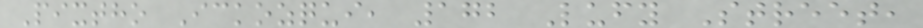Pixtho Ickozqui, 172 Lufy Street,
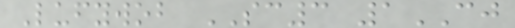Lufywob SC3 1CJ
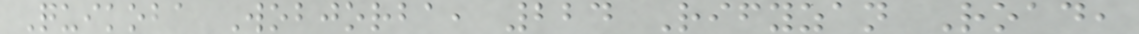Quikoba Wobjorba, 224 Rifyzan Road,
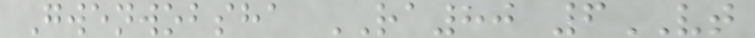Gwenwobsha RA80 6VT
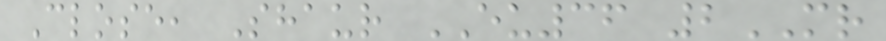Close, Shaur EU36 2MR
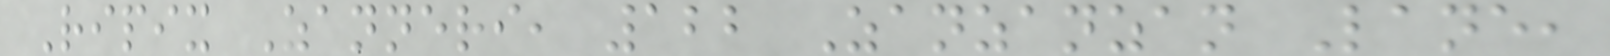Ripix Zanneri, 122 Zanzanzan Lane,
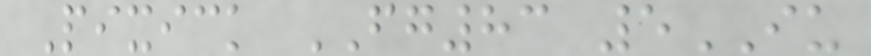Pixick FG83 5IU
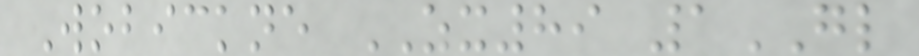Wobickne ZX89 1GL
